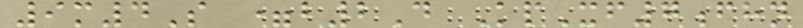9m4S =b2D KpXf7fhn
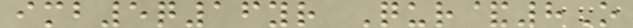imb5q16yr Qur&8O
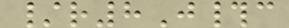/r8J#c
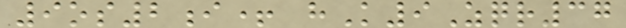9os2i+ hK9Zqr37
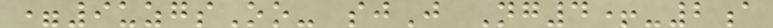=9uzgsOo- sjJ Ng4+-2a
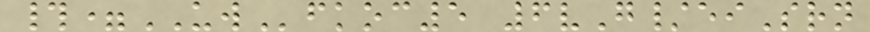#=UWfkoc5 6vG/eiSrn
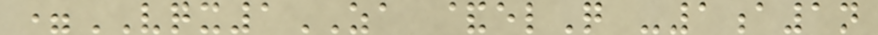=VQX1ZA &elQ -1a1n
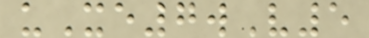uXe7wV5
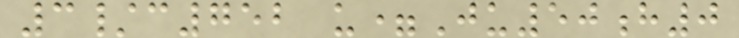3/c752 u=Ju50h0
